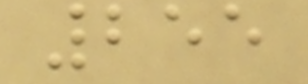255
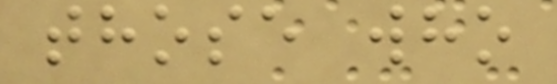those who
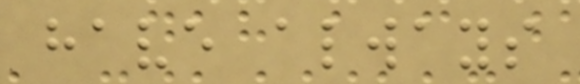have always
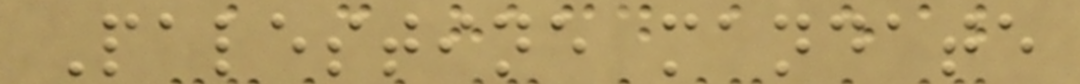Palestine mandate
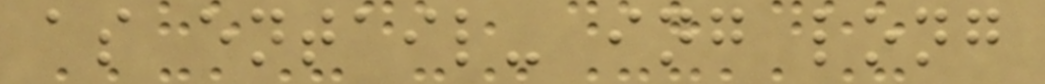as entail- ing long
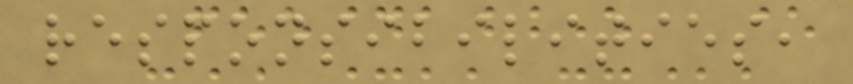responsibilities,
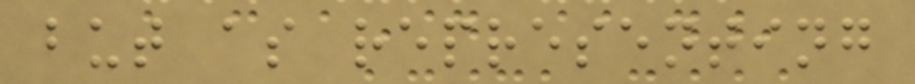but as representing
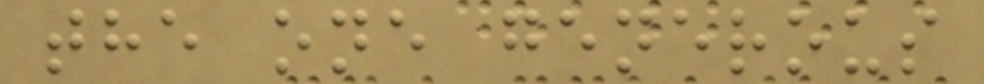the one generous
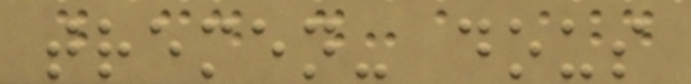tremen- dous
